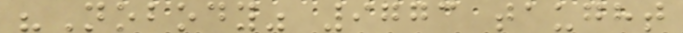"Nobody" 9773 taught
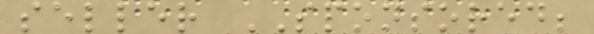seller SPONSORED;
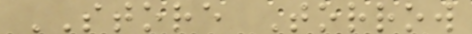STORE Torrow
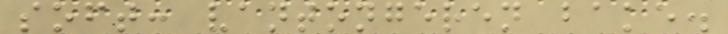soft: vantongeren bake.
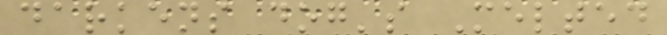darkens dog's Melted
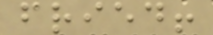fried!
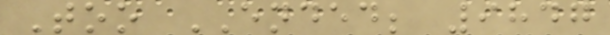Too ENDED; 9847
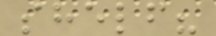shelf?
